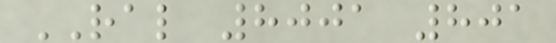RAL 8001 801
